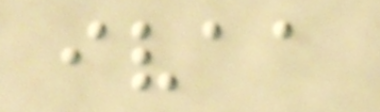ivaa
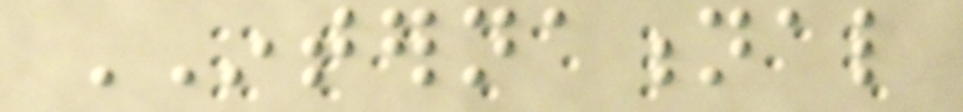INTERNATIONAL
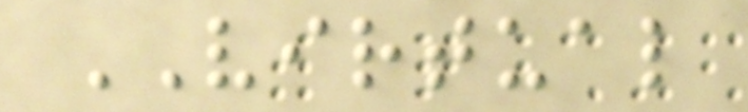VIRTUAL
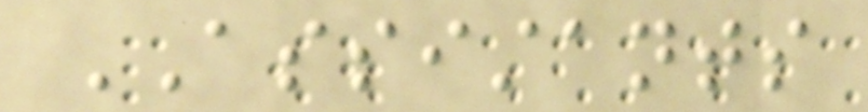ASSISTANTS
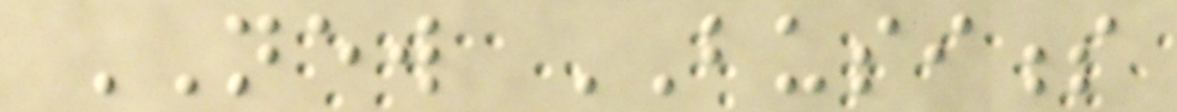NEW BUSINESS
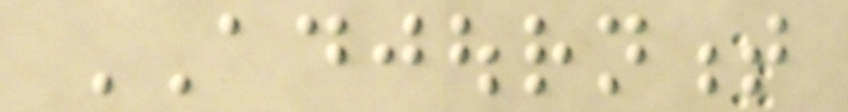ADJOURNMENT
